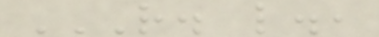R. L.,
